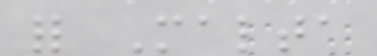for Malta
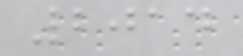2014
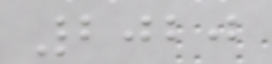2020
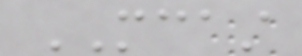MCAST
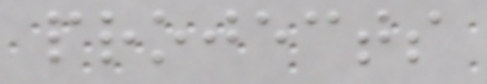projects
